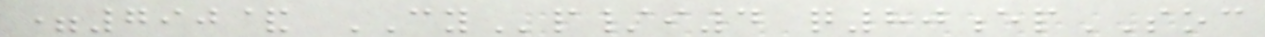=790& CYp/i4 q80epSOC
